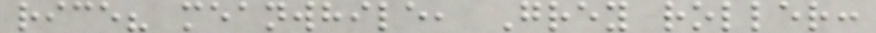rice? meanwhile, Grey roller:
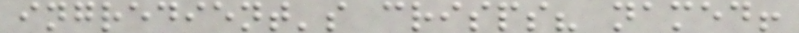ingredient's crisps? named!
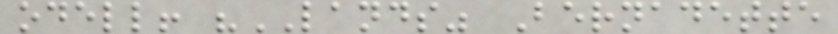odell! "LANDS" Bernadette
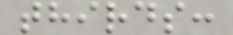thirds:
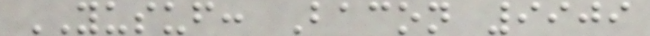YUSUF: Bacon 9909
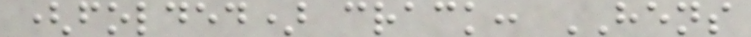(folded) crack: HENS
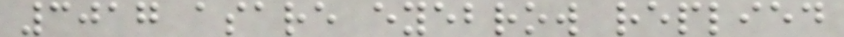3017 asare eyebrow replied
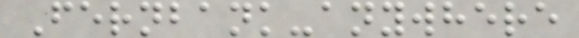Fernbank-anywhere
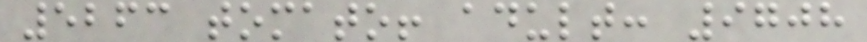5263 tomato! adult: 9708
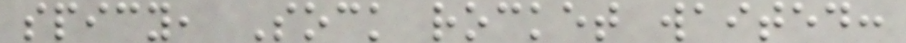spicy, Sock rocket waited:
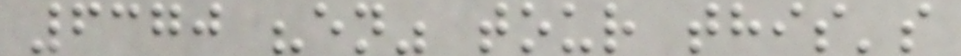6370 "en" tour this's
